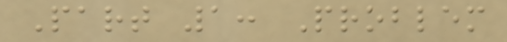Part 1: Problem
